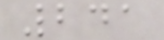241
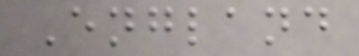England
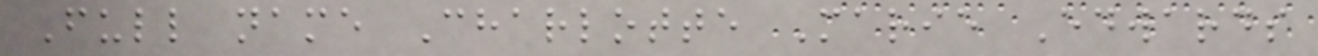Full name Charlotte Marie Edwards
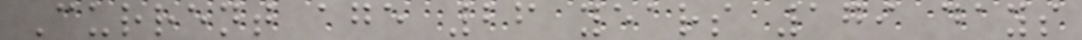Current age 26 years 179 days
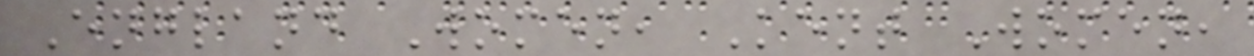England Women, Kent Women,
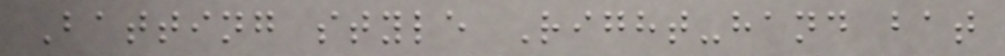Batting style Right-hand bat
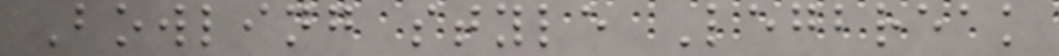Bowling style Legbreak
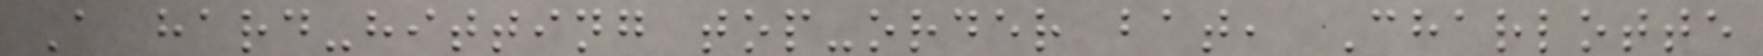A hard-hitting top-order bat, Charlotte
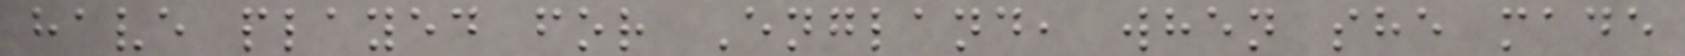have played for England, when she made
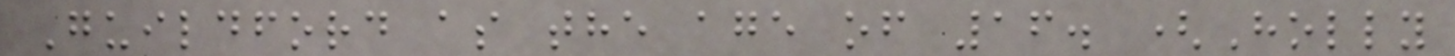Guildford as the age of 16. (Holly
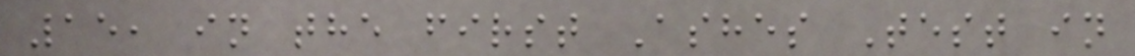15, in the first Ashes Test in
